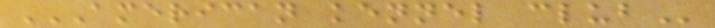AMERICAN KENNEL CLUB
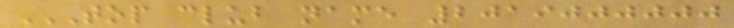TOP CLUB NAME 2019000000
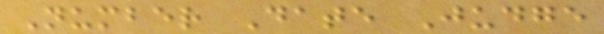Number Date Judge
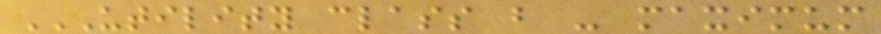UTILITY CLASS B - MAXIMUM
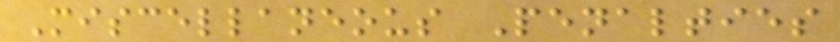Miscellaneous Penalties
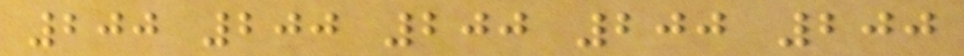200 200 200 200 200
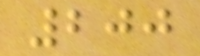200
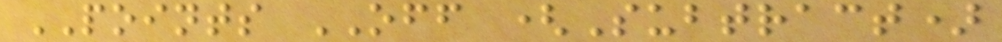POINTS OFF (Subtract)
